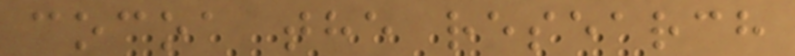cocoa the research
